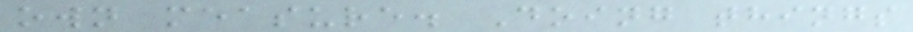own measure. Doing things
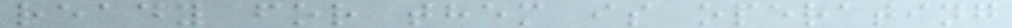ready for them is operating
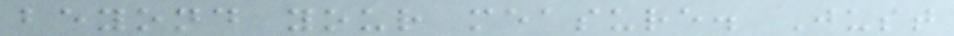beyond your measure. Just
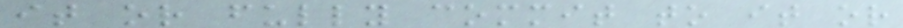it or fully commit to it or
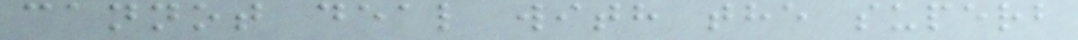cannot deal with the superb
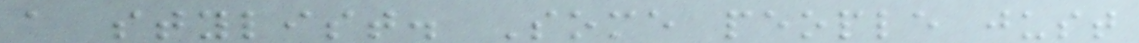a stylist. Some people just
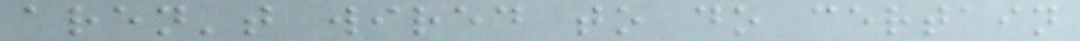aren't wired to do certain
